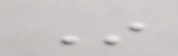In
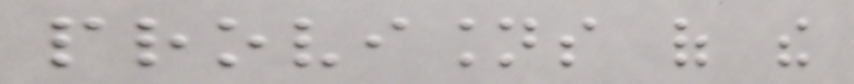provisions of the
